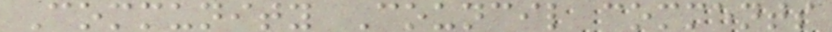Community Council comments
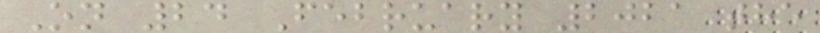On 24 February 2021 the
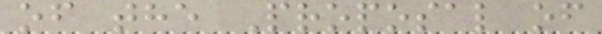of the Proposal of
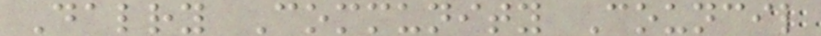Dalry Community Council
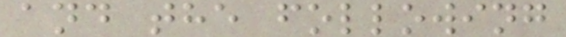and the following
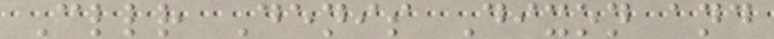Cllr Denis Dixon and
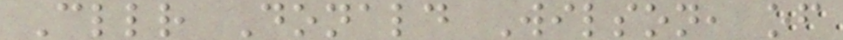Cllr Donald Wilson, of
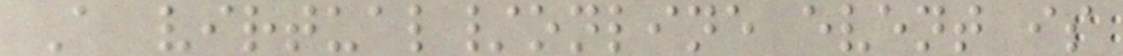A virtual/online event is
